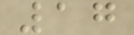17
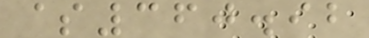$360.92
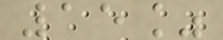15%
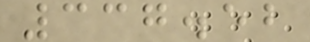337.52
